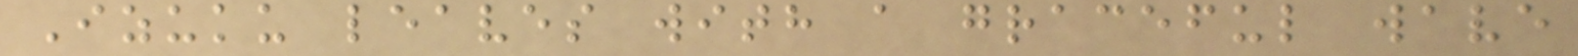Izuku leaves with a graceful wave
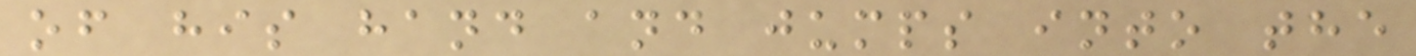of his hand and jumps into the
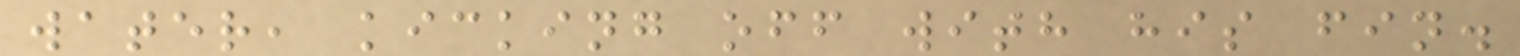water, kicking off with his fin.
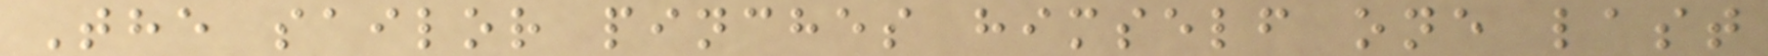The sailor pinches himself one last
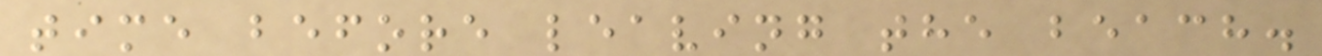time before leaving the beach.
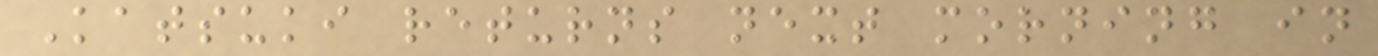Katsuki returns next morning in
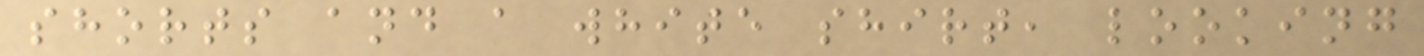shorts and a white shirt, looking
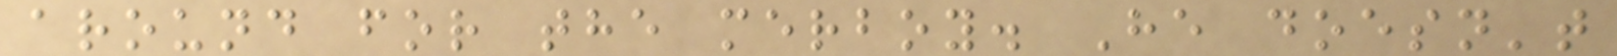around for the merboy. He doesn't
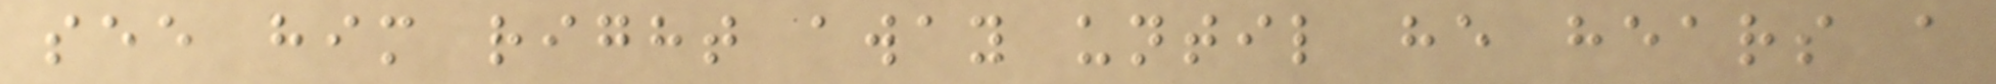see him right away until he hears a
